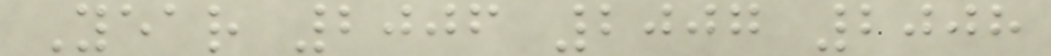Year 2006 2007 2008
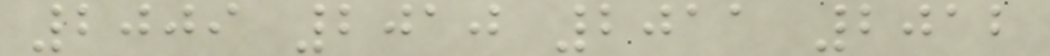2009 2010 2011 2012
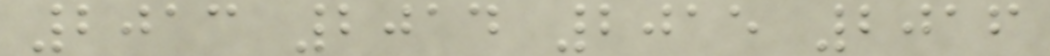2013 2014 2015 2016
